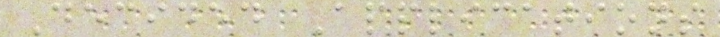Decided Applications
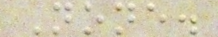None.
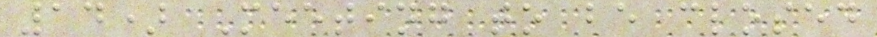14) Meeting to be closed
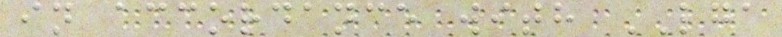in accordance with LGA
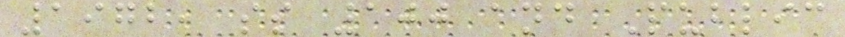1972, ss 100 and Public
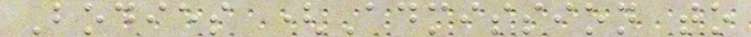Bodies (Admission to
